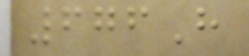676H
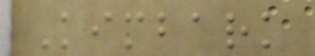Kimbark
